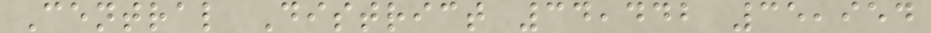Central District 34,442 35,954
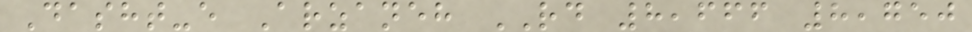Dasht-e Arzaneh RD 8,666 8,750
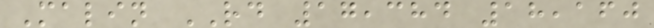Malin RD 17,384 18,160
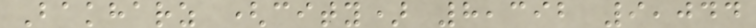Bakharz (city) 8,392 9,044
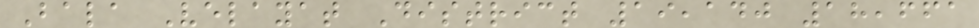Bala Velayat District 19,140 18,661
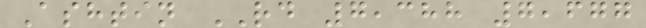Ashtin RD 7,388 7,677
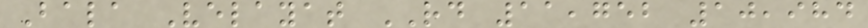Bala Velayat RD 11,752 10,984
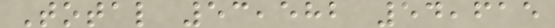Total 53,582 54,615
